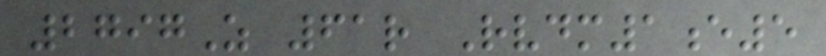2797Z 61r Rvdm1e5
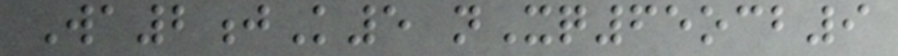Wa2jK5 nXq65ocb9
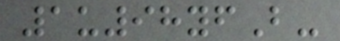1u98yfB-
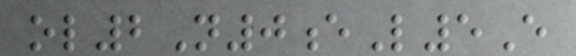ol2N0eL5E
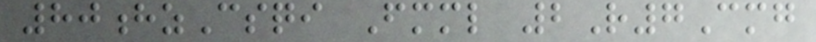80hzCsqi Fmml 2R7Cmg
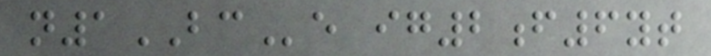n1BCe ig2f6yt
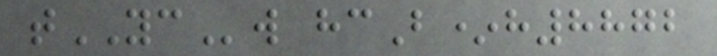tYCw hcB*h8872
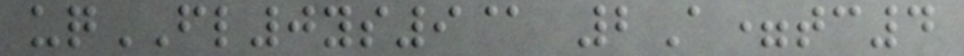uqFL0ys9@ 2A=tc4
